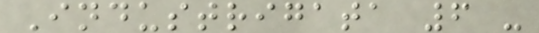Industrigata 6 -
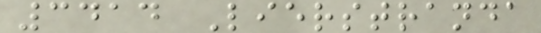3414 Lierstranda
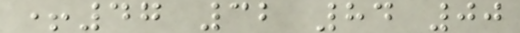+47 32 84 00
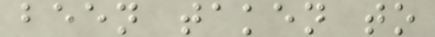been taken to
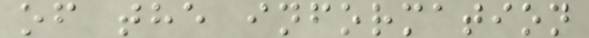of the information
